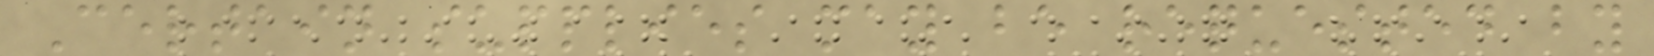Certain supplies may be requested by
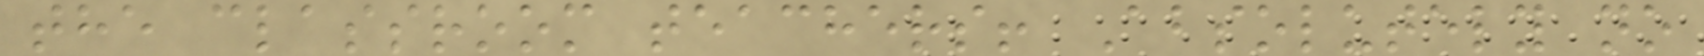the classroom teachers! Absolutely no
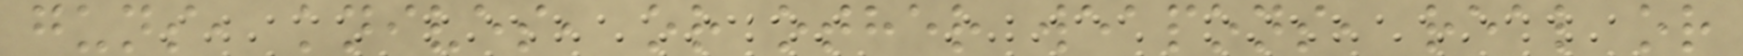guns, knives, or other weapons, real or
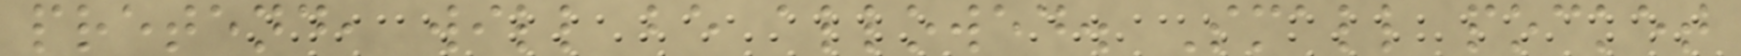pretend, will be allowed. Small pocket
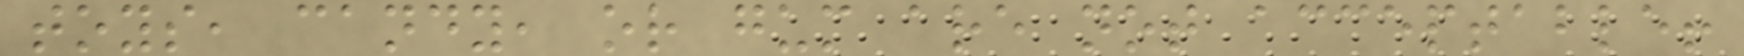toys, candy, or gum are not acceptable!
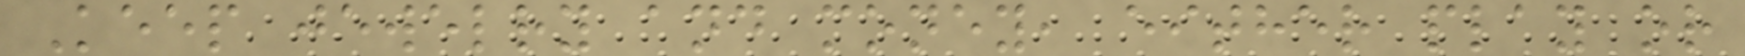Keep jewelry and money, either play or
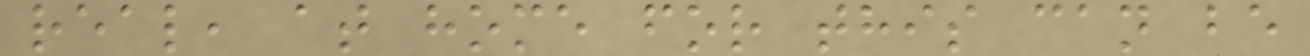real, at home for this can be
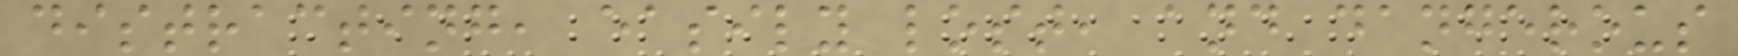distracting, easily lost, and dangerous
